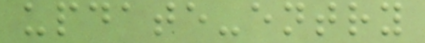update-entry
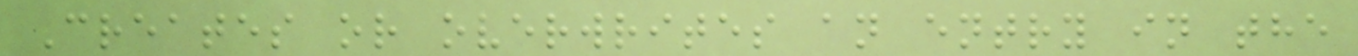Creates or overwrites an entry in the
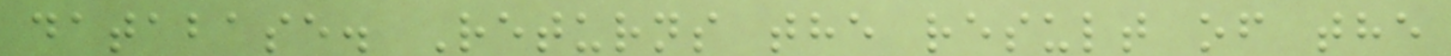database. Returns the result of the
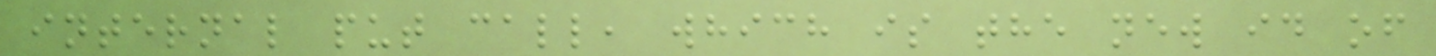internal put call, which is the new id of
